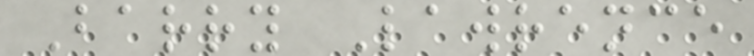Barry Lawrence
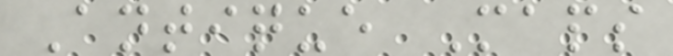Antique Maps
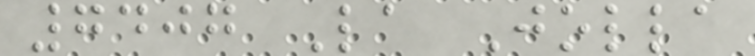7407 La Jolla
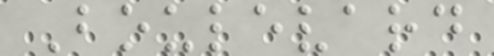Boulevard
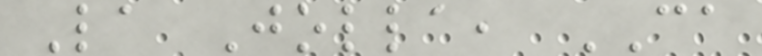La Jolla, CA
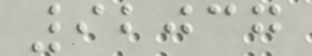92037
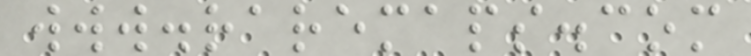www.raremaps.com
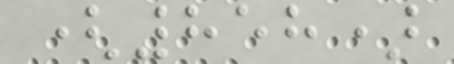(858)
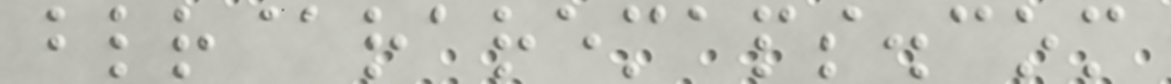blr@raremaps.com
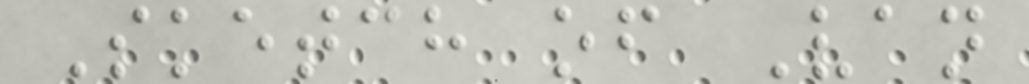Sketch of Van
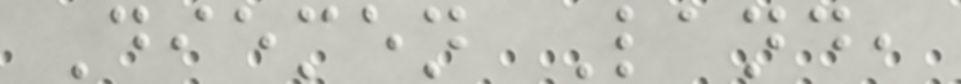Diemen Land,
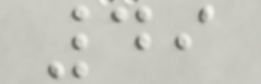49
